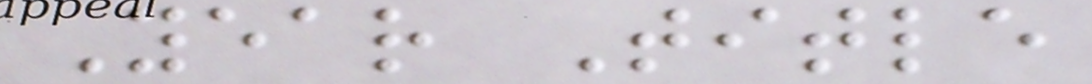Year Title
